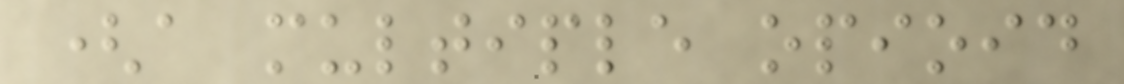(a multiple opioid
